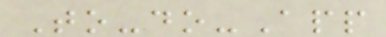To-do-App
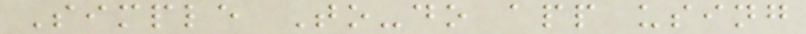Simple To-do app using
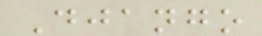Django
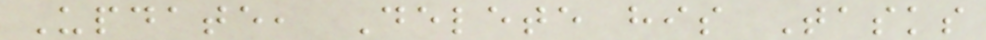Update, Delete his Tasks
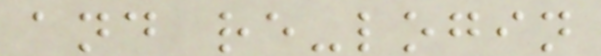and re-login
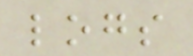logs
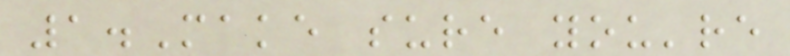1.Make sure you're
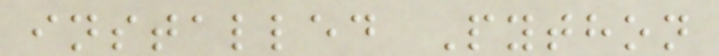installed Python
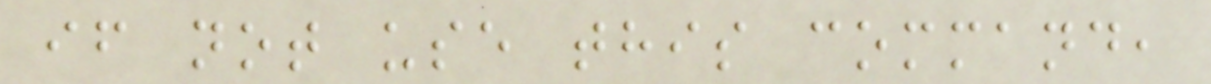if not use this command,
